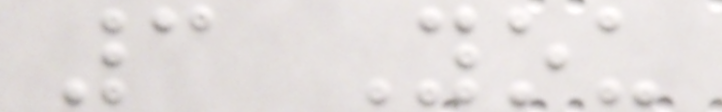3 You
